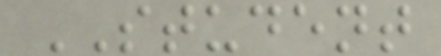STUDENT
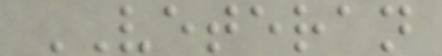VETERAN
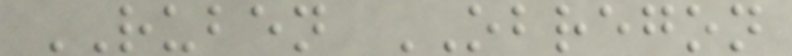RUBEN OBREGON
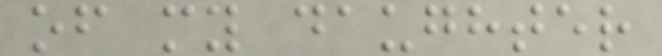of my daughter
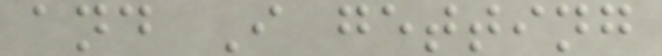and I getting
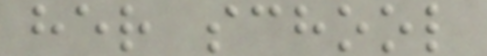her school
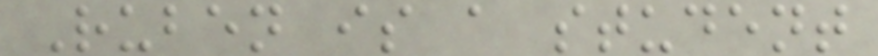Ruben is a student
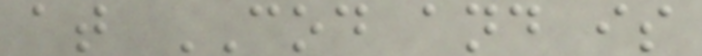at COD and is
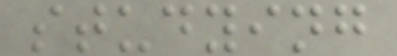studying
